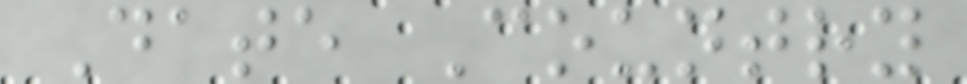Date Country
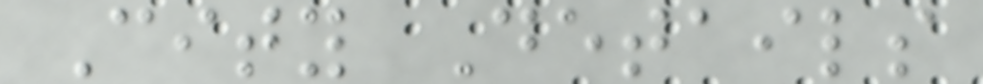City Details
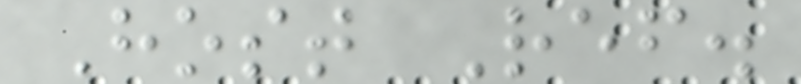Host Ref.
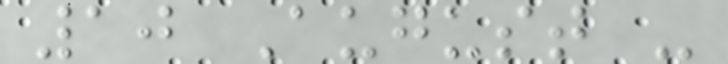10 August -
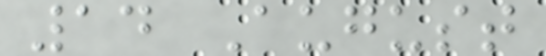14 August
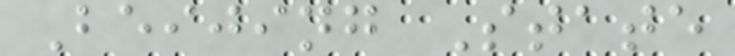Beijing State
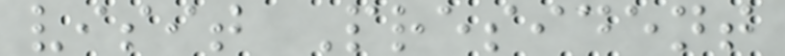visit President
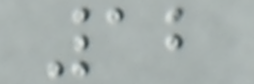12
